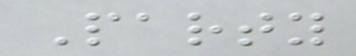Party
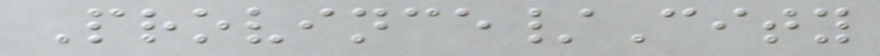Province/City
